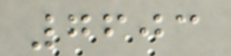7603
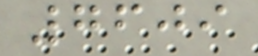7609
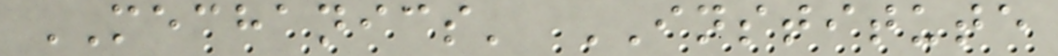MECHANICS' INSTITUTE
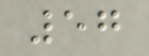57
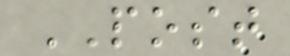POST
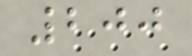200
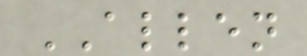ALLEN
